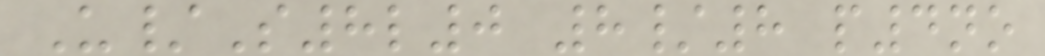U/S8l0 8/8 p4no
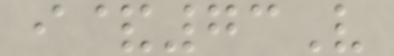i&73V
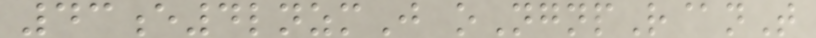43e4lnzmJ oNgnpR@nT
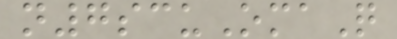n7scuOmaQ
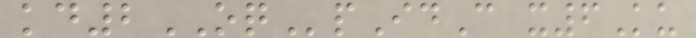kd2OQpIdC x6Ku
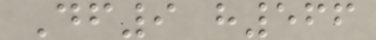Df9 h566
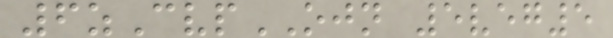6zCvpOJN 5veg5
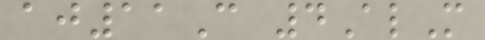aj11C 4AlM
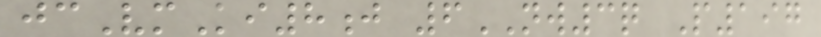jcVmKi8j 6NW3q P197
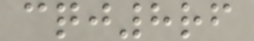cqj8rf
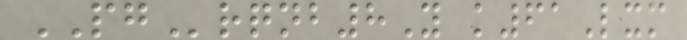PGrqnb8Y k61Lxm
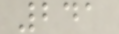241
